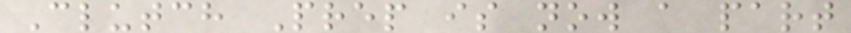Clutch Prep is now a part
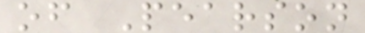of Pearson
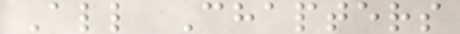All Chapters
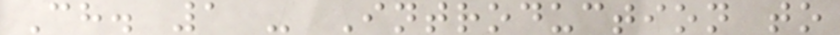Ch. 1 - Introduction to
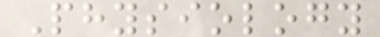Physiology
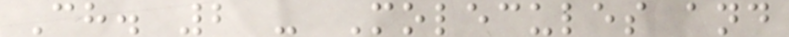Ch. 2 - Molecules and
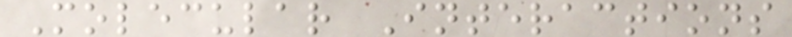Molecular Interactions
